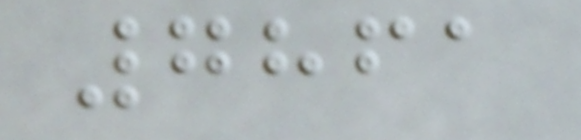7861
